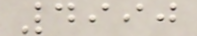4990
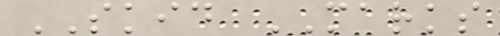SKID MARKS
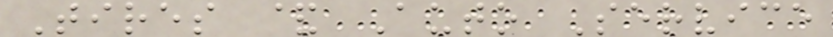Tires & Auto Service
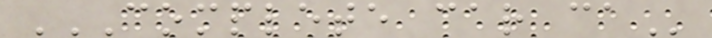COMPLETE CAR CA
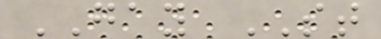GAY ST
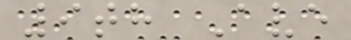9th Ave
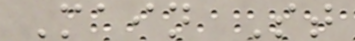Main St
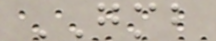GMB
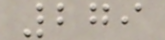279
